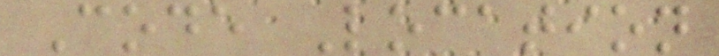Code Location
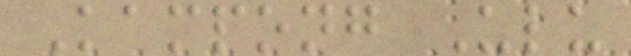Kampong Ulu
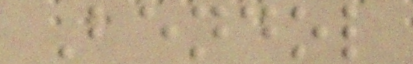Bendol
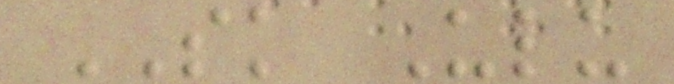SK Ulu
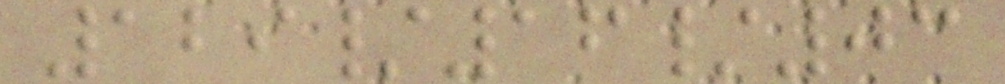129/16/03
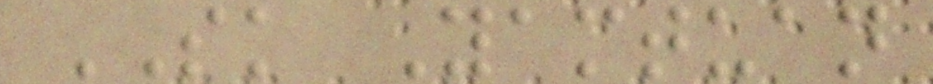SK Yamtuan
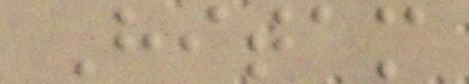Hitam
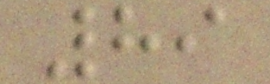89
